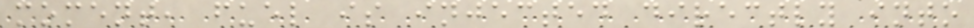moment, fuel is injected directly into
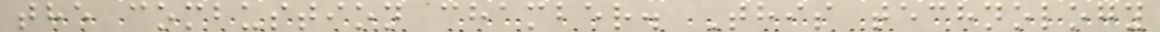the combustion chamber. This technology
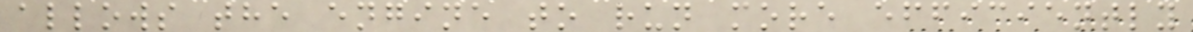allows the engine to run more efficiently
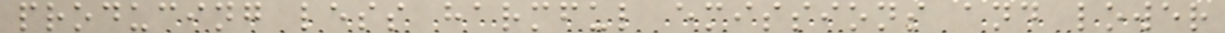producing less harmful emissions and lower
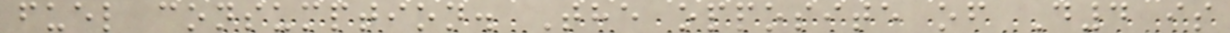fuel consumption. The opposite of D4 is
